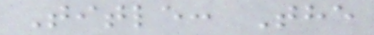Title: The
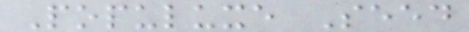Populuxe Seed
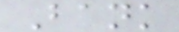Bank
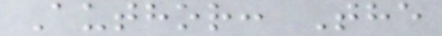Author: The
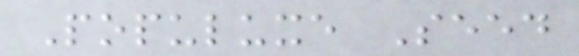Populuxe Seed
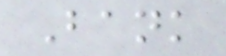Bank
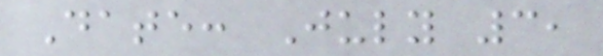Date: July 3,
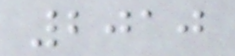2010
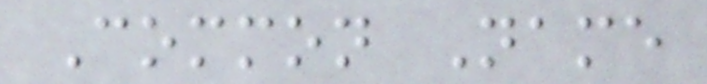Common Name
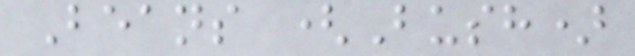Beans (Bush)
